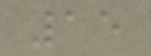15
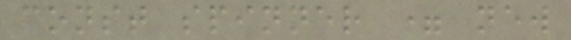const spinner = new
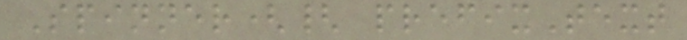Spinner({ prefixText
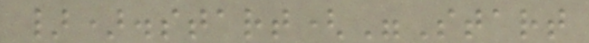}).start("Start
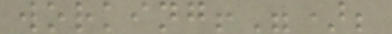working!");
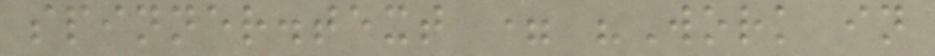spinner.text = "Work in
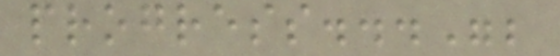progress...";
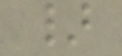}
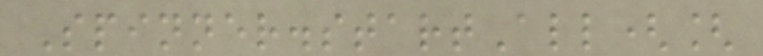Spinner.startAll([
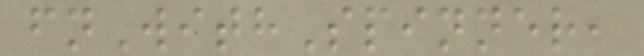fnWithSpinner,
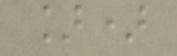])
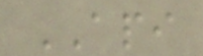API
